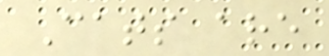Cats are
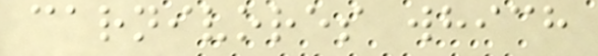carnivores which
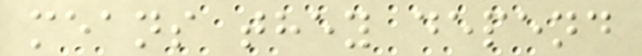means they depend
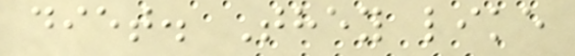diet. They like
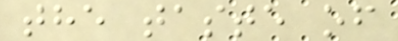the taste of
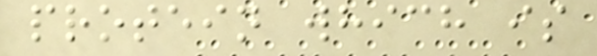protein which is
